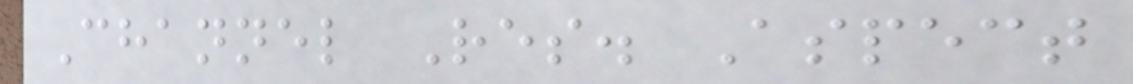Channel Res. Aspect
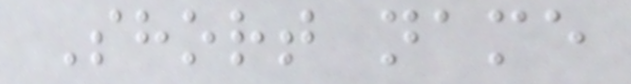Short name
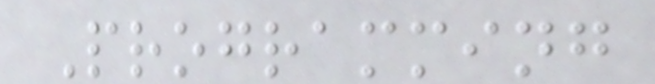Programming
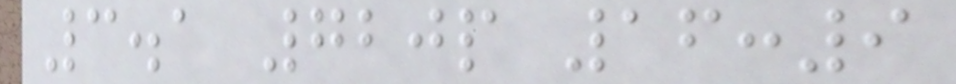3.1 720p 16:9
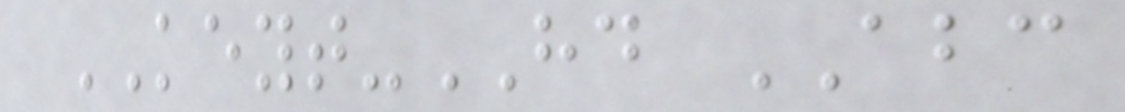KEYT-HD ABC
